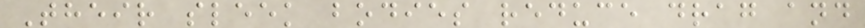Their sleek bodies reduce drag and
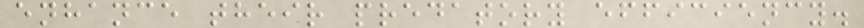enhance their predatory efficiency.
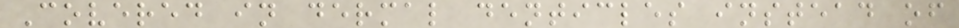Covered in dermal denticles instead of
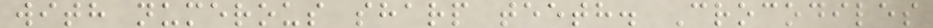with numerous sharp teeth. Crocodiles
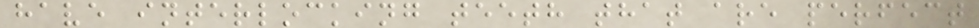have interlocking teeth that are perfect
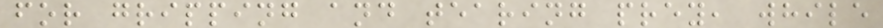for gripping and tearing prey, while
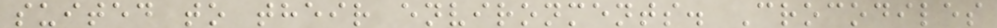suited to their environments. Crocodiles
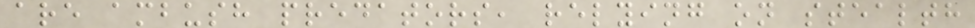are ambush predators, relying on stealth
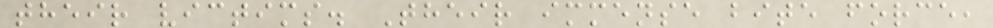their victims. Their immense bite force,
